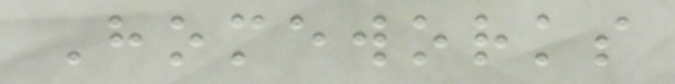Homeworks
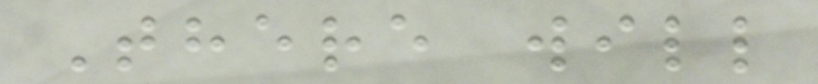There will
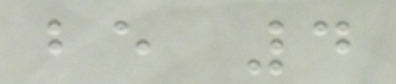be 4
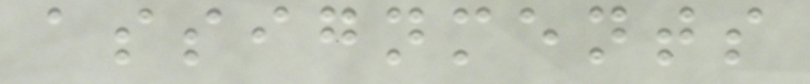assignments
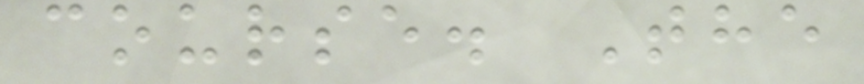course. The
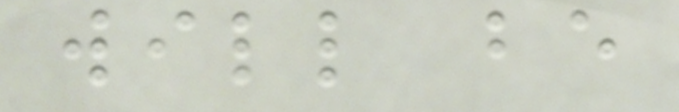will be
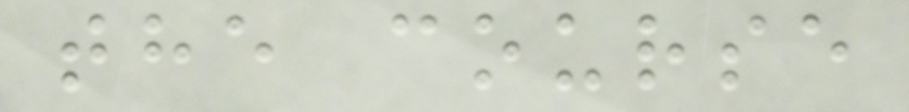the course
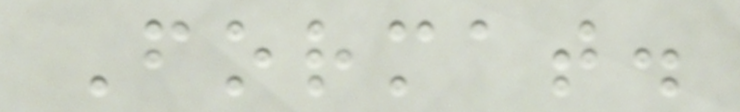Format.
